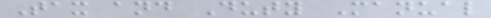Tax and Duty Manual
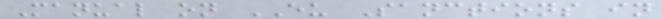Manual on EU Sanctions in
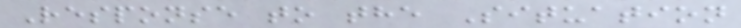Response to the Situation
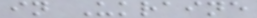in Ukraine
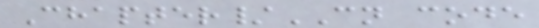Chapter/CN code
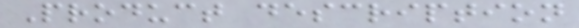Product description
